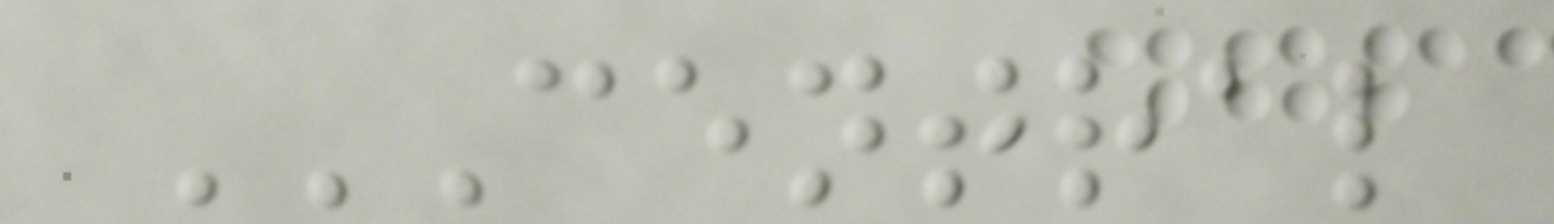CENTRAL
